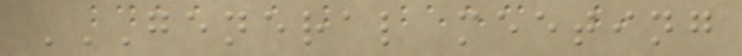GENERAL MEETING
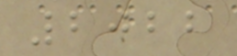2022
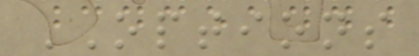OPTIONS
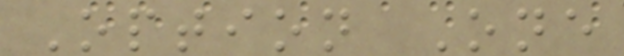Option One
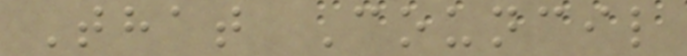That Council
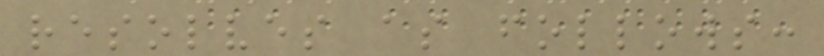resolves as follows:
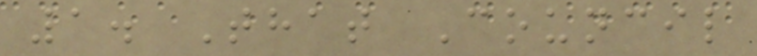1. That Council
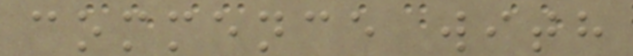commence with
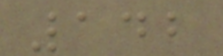142
